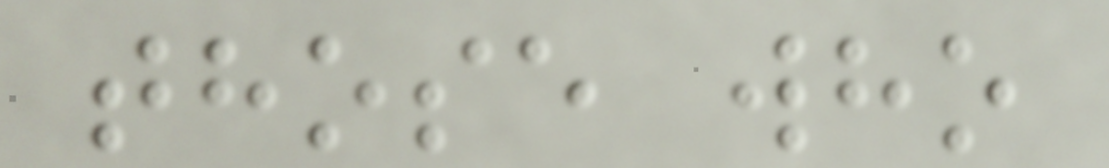those who
